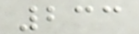233
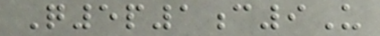Q5p1c9U
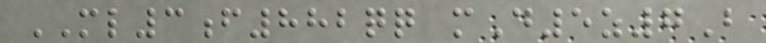ML3f882qq mD5z7B
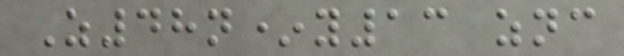Z48n*y13 znc
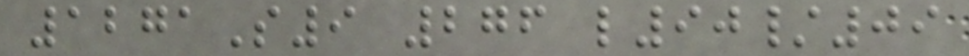1271S9 276 l90/09
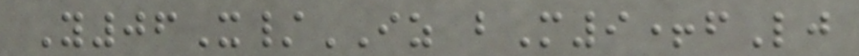Y06X/IZ bM9+fLj
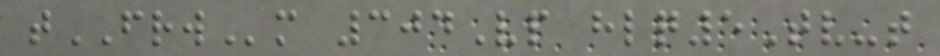tFRWm 304Vp hlq5Tv-t
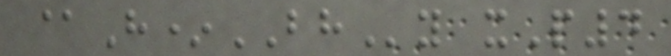@H*BHy xP4
